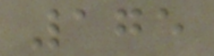175
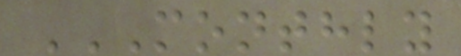MONTHLY
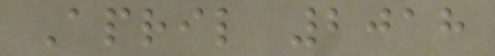April 2018
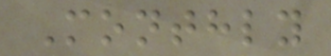Monthly
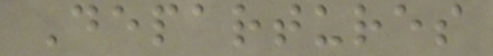Departures
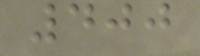400
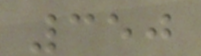350
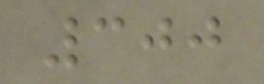300
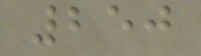250
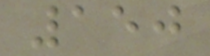150
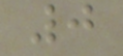0
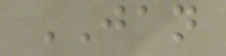JAN
